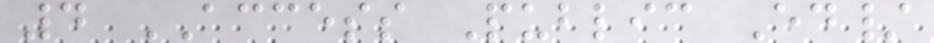4 ACCESS Public Ed/
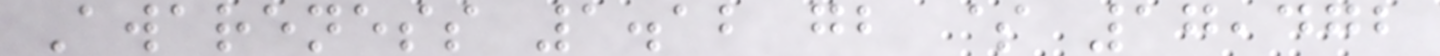Awareness 1.12 gb $ 17,472
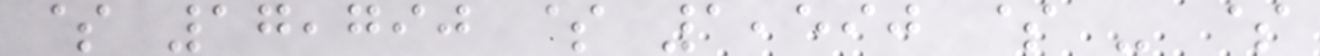$ 17,790 $ 1,590 $ - $
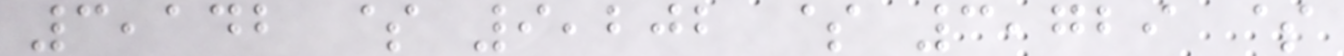3,142 $ 9,202 $ 3,729 $
